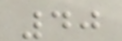40
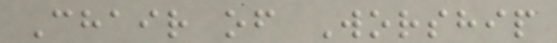Chair of Worship
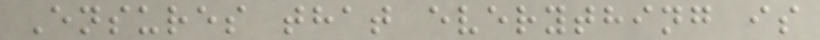Ensures that everything is
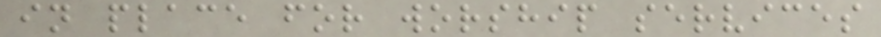in place for worship services
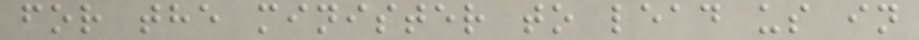for the minister to lead us in
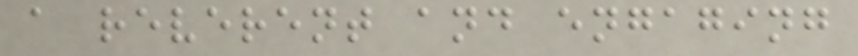a reverent and engaging
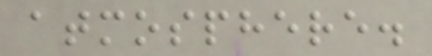atmosphere.
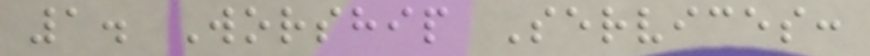1. Worship Services:
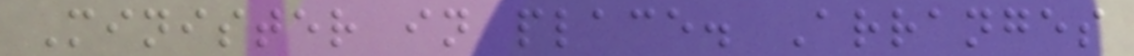Minister in place. Arranges
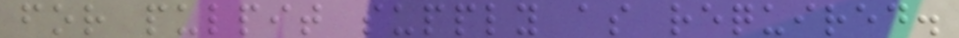for pulpit supply as required.
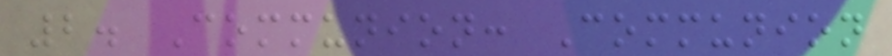2. Communion: Communion
